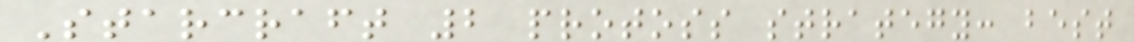Starcraft 2 protoss strategy: best
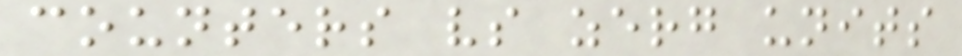counters vs zerg units
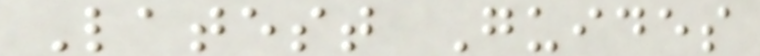Latest Guides
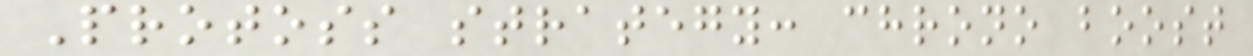Protoss strategy: chrono boost
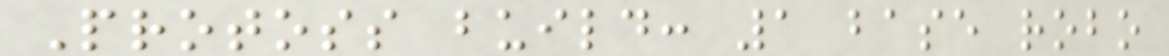Protoss build: 1 base robo
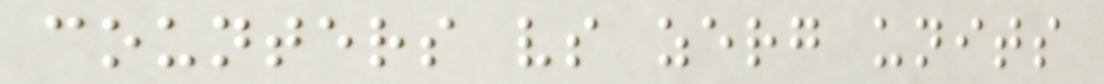counters vs zerg units
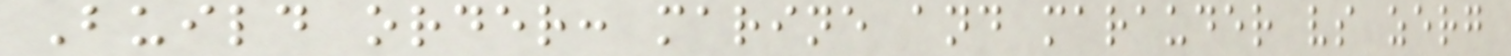Build order: marine and marauder vs zerg
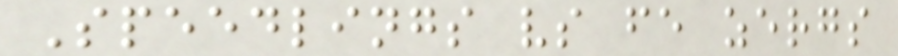Speedlings vs fe zergs
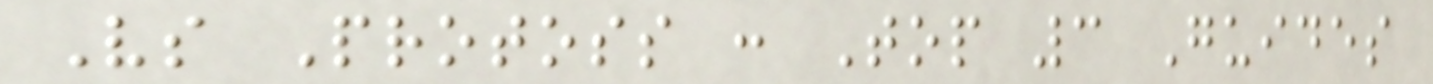Vs Protoss : Top 3 Guides
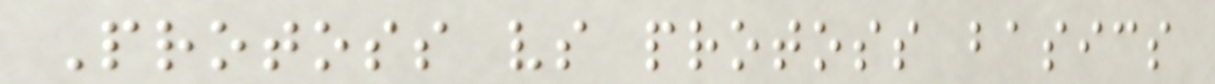Protoss vs protoss basics
